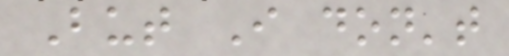But I don't
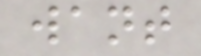want
